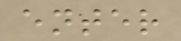enter
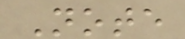Note
